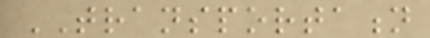TRANSPORTATION
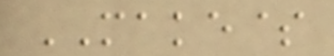MAKE$
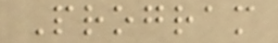Program
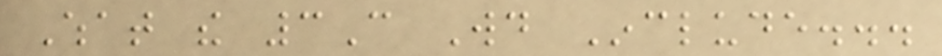What the 3C Would Include...
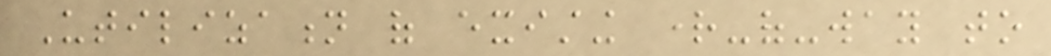Utilization of existing right-of-way to
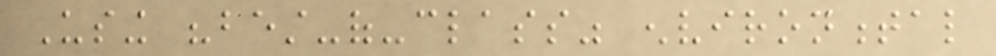Using "best-of-class" environmental
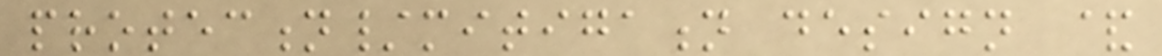protection/mitigation design &
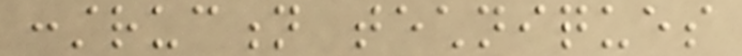construction techniques
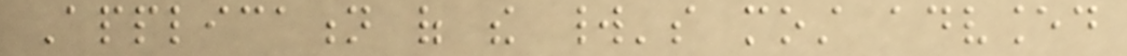Application of the world's most advanced
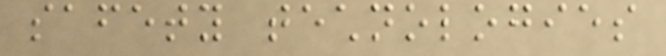safety technologies
